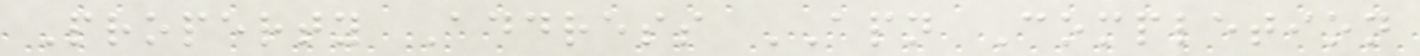Property Address APN Completion
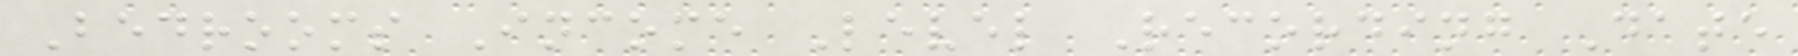Bedrooms Income Level Recording Date
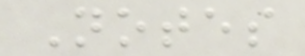Notes
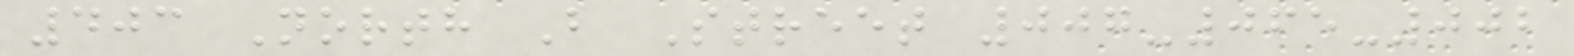403 North B Street 007-065-002
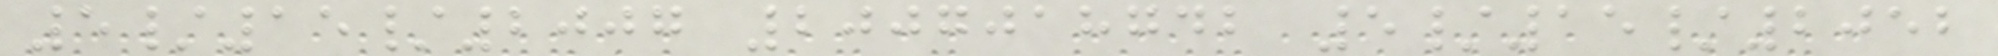5/15/2007 2007018742 5/15/2052
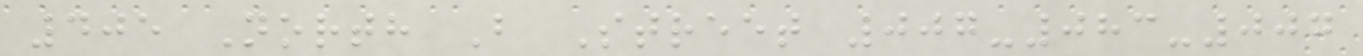405 North B Street 007-083-007
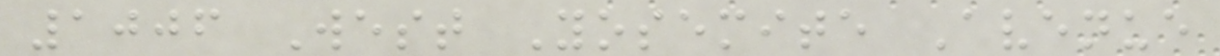1006 West Yosemite Avenue
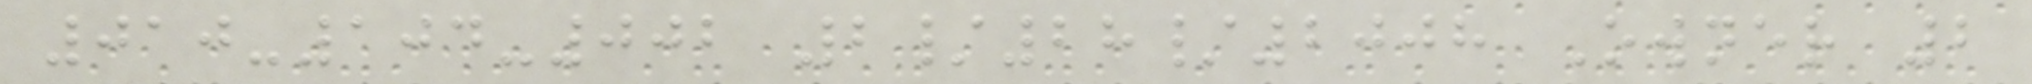010-104-002 2/28/2008 Owner 2
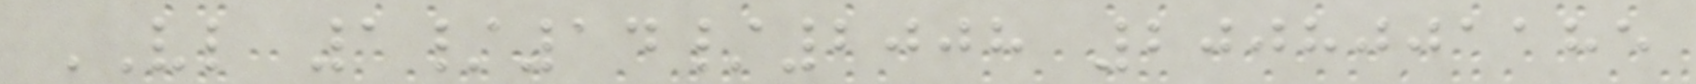VL 1/14/2008 2008001185
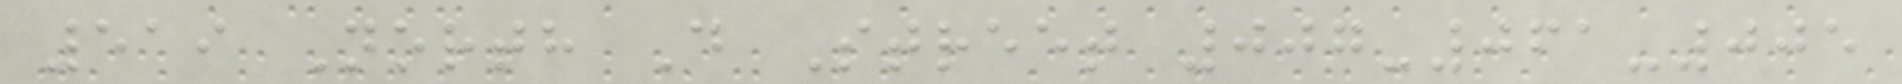519 North D Street 007-061-005
